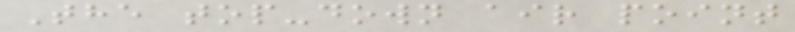The top-down air point
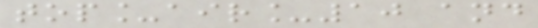top_air_10 and
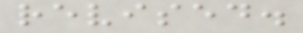revised.
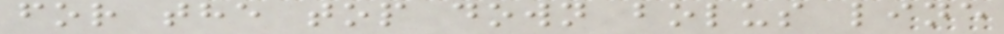for the top down bolus line
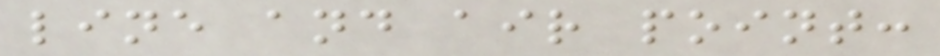line and air point:
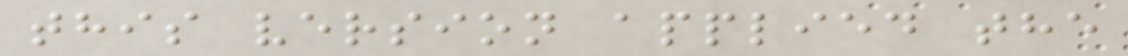this version applied the
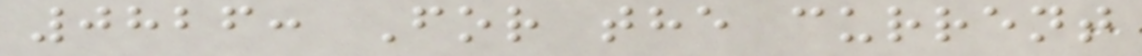0826: For the current
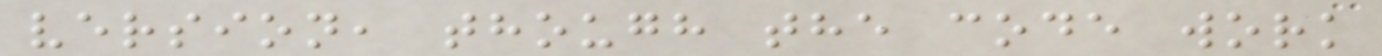version, though the code work
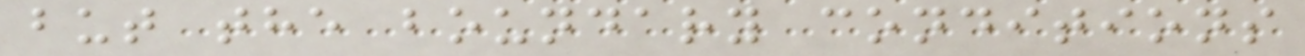but the boundary conditions
